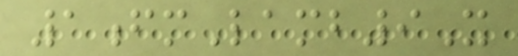1fmLamb9X
